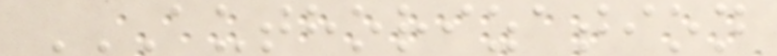AUTHORIZATION
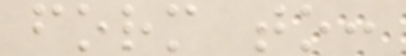form to:
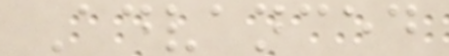Advanced
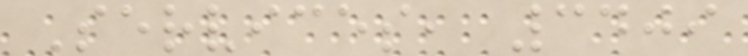Services, 3409
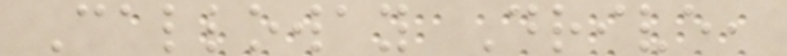Calloway Drive,
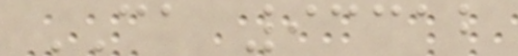CA 93312
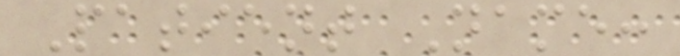Patient Name:
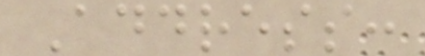Address:
